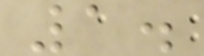1.
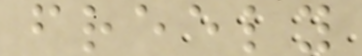freely
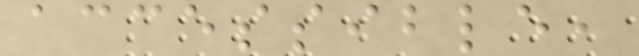accessible,
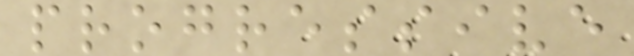progressive
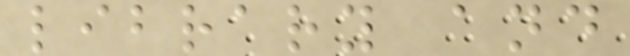library and
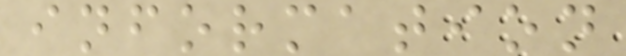information
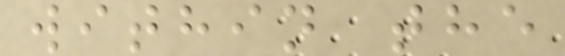within the
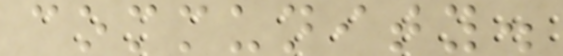community.
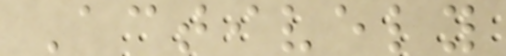Actively
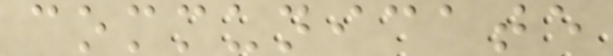communicate
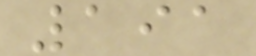191
